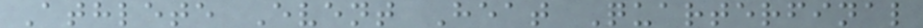Athlete Event Heat Quarterfinal
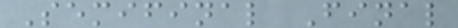Semifinal Final
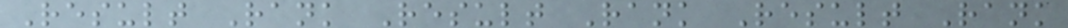Result Rank Result Rank Result Rank
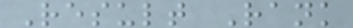Result Rank
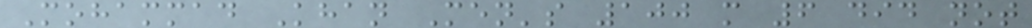Mohammad Khan Men's 100 m 6 did not
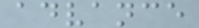advance
